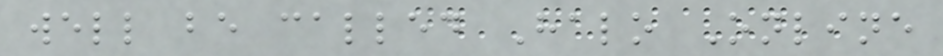well be called Halo Online
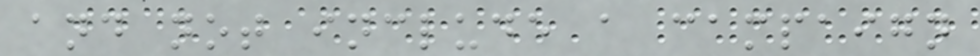and not include a campaign
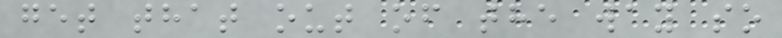get that out of the way so
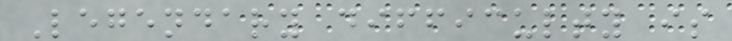Legendary difficulty is
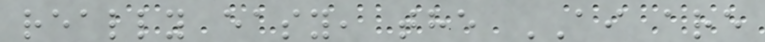really easy, the AI are
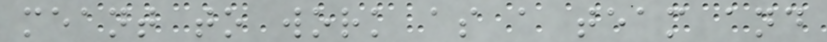meant to work as a team and
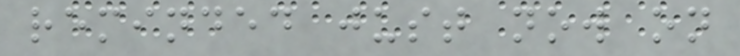reminded just now on
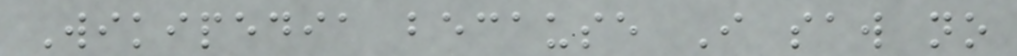Wikipedia because I saw no
